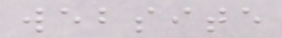website
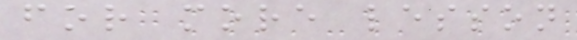for more lesson
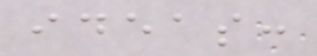ideas:
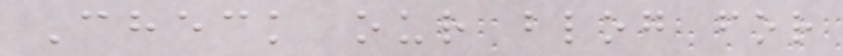Check our blog for
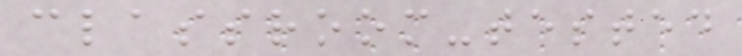classroom-tested
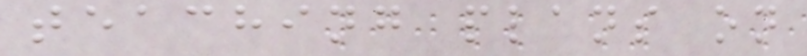teaching plans on
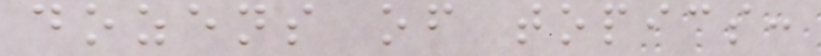dozens of topics:
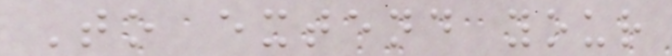To extend your
